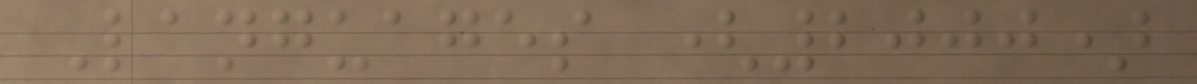Languages (2000)
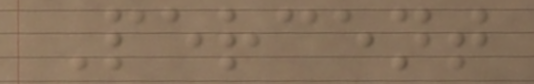Percent
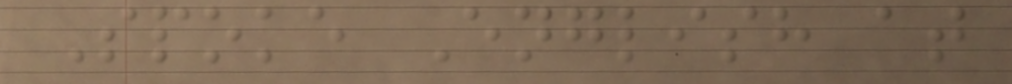Spoke English at
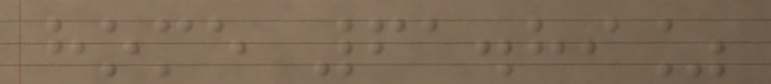home 61.89%
